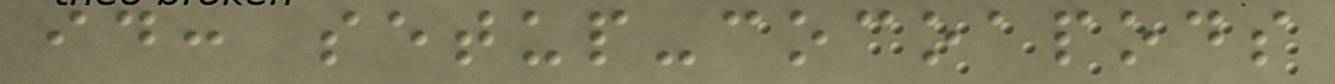id: setup-cocoapods
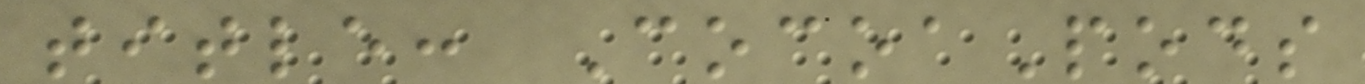title: CocoaPods
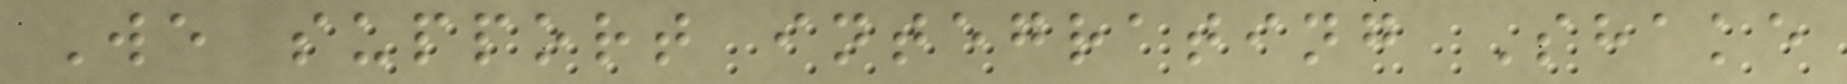We support integrating Shake
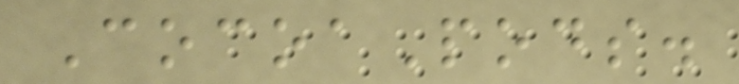CocoaPods.
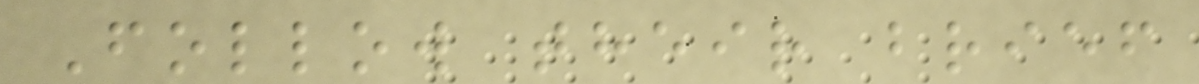Follow their brief
